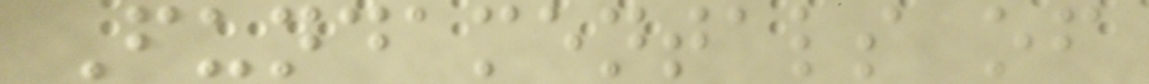Fundamentals of
